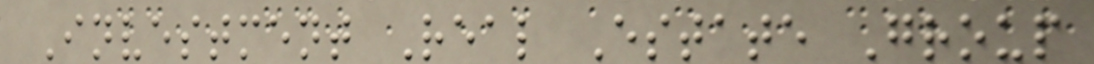Investment Real Estate Group
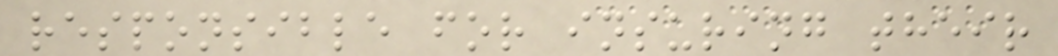responsible for insuring their
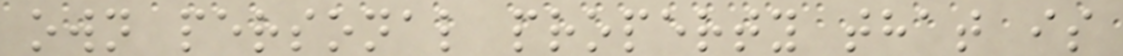own personal property that is
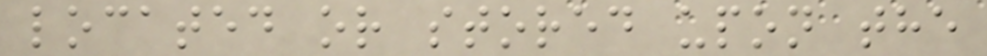located or stored upon the
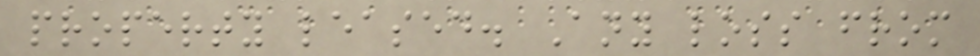property leased. Any loss from
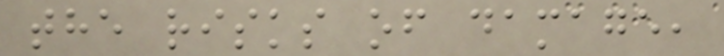the risks of damage,
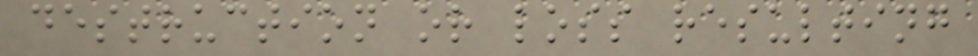destruction or loss resulting
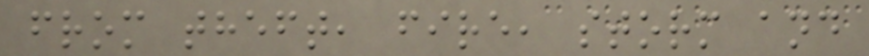from theft, fire, storm and
